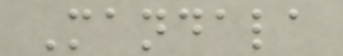Mandala
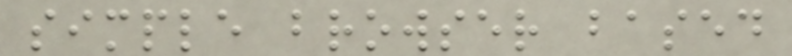simple browser based
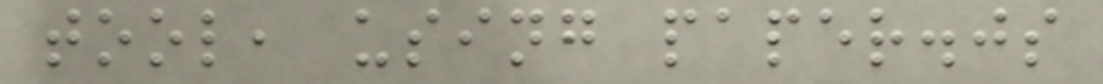tool, using paper.js
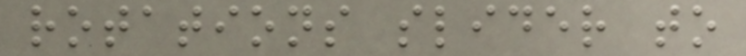rotations slider to
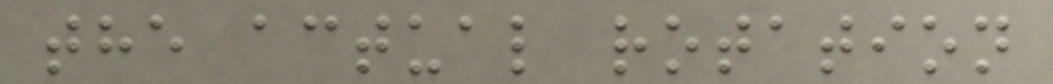the actual rotation
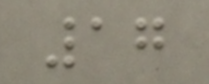17
